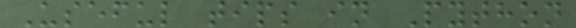Useful tips in Python
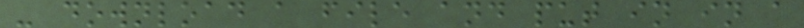- download a file and put in in a
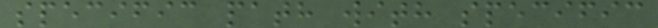specific path with specific
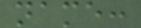name:
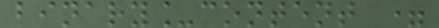binary_content =
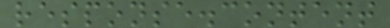response.content
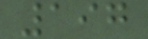197
